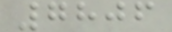7806
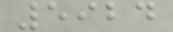5924
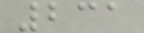231
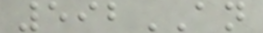592AN
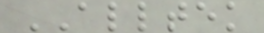ALLTEK
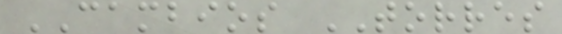CAMBIOS TORRES
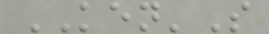KEN'S
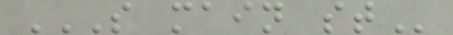S MAIN ST
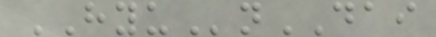HYUnDAI
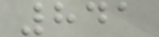841
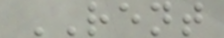RENT
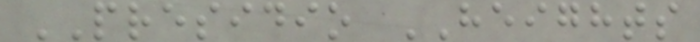PRESIDIO HEIGHTS
